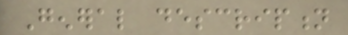General description
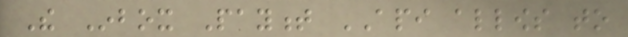The Inbox Payment API allows to
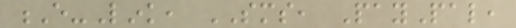E-Link, SMS, PayPal,
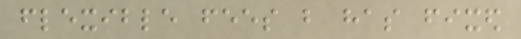flexible fees but has fixed
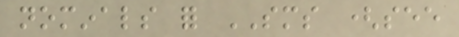nominals for SMS (see
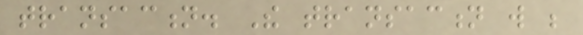transaction. The transaction will be
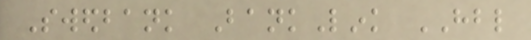Swedbank BankLink HBL
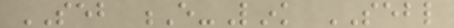SEB E-Link SEBL
